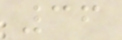36
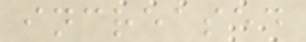increased
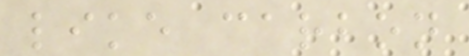like carbon
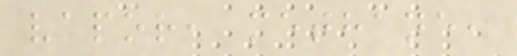vapor, methane,
